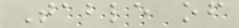Table of
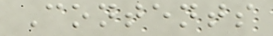Contents
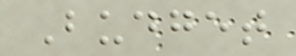Budget
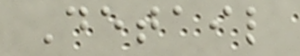Detail
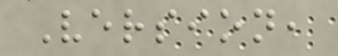Version,
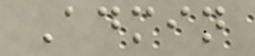Admin
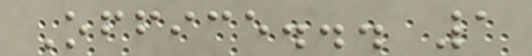Office... 1
